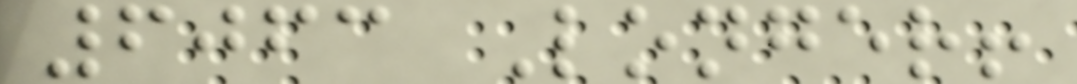6063 Longer!
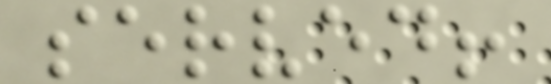served!
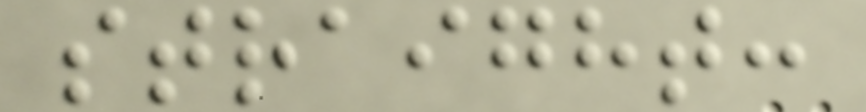straight:
